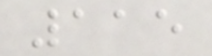115
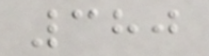380
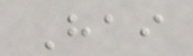Hai
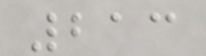213
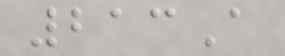213A
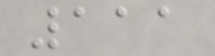111
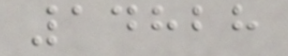14828
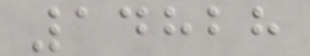14828
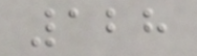128
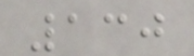130
